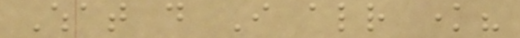What do I already know?
